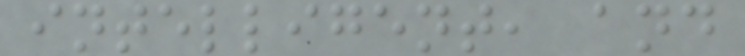intelligent, and
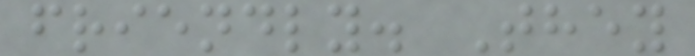friendly. They
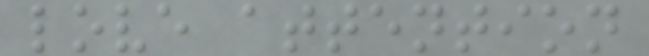love attention
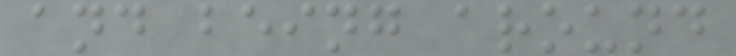and being around
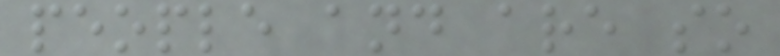people and are so
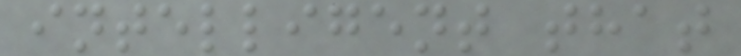intelligent that
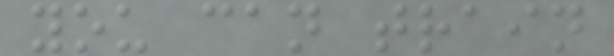you can train
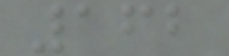162
